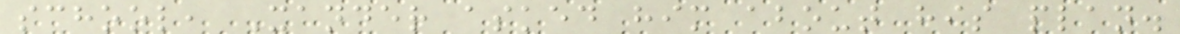school, Xander asked him about his plan.
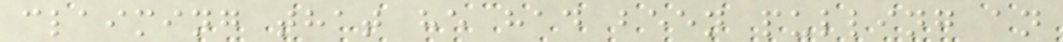claiming that he had been pulling an
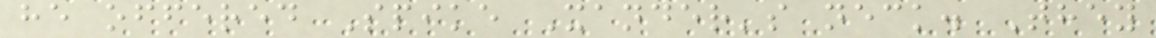he offered Spike Xander's neck. They
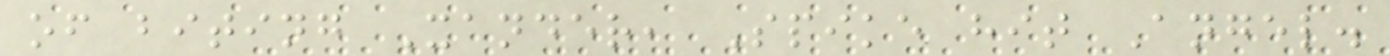of biting Xander, Spike hit Angel.
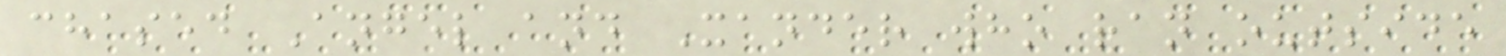chased Angel and Xander who ran outside
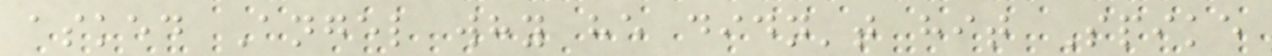asked Angel why he didn't hit Spike
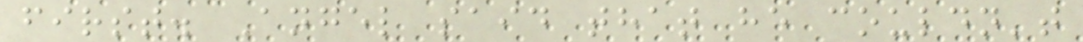first. Angel said that he couldn't
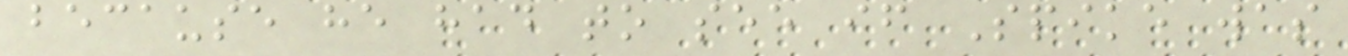because he had to see if Spike was
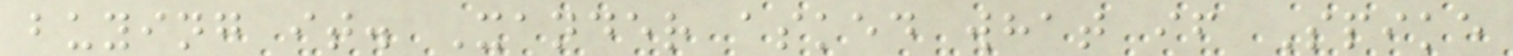buying it. Xander asked what if Spike
